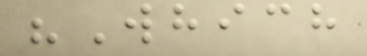"Which
